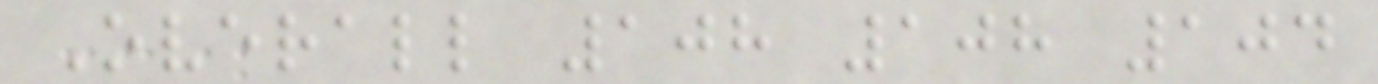Overall 108 108 104
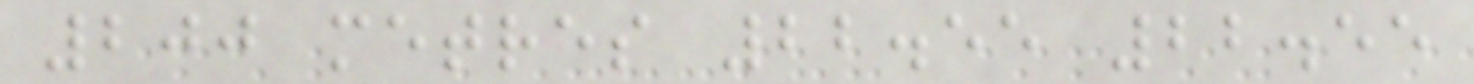200 metres 22.55 22.55
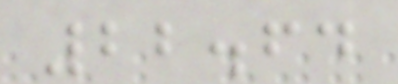22.64
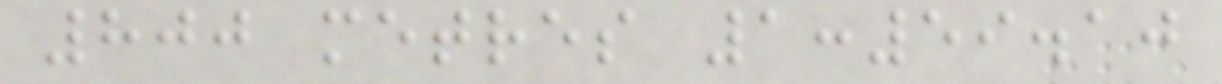800 metres 1:59.10
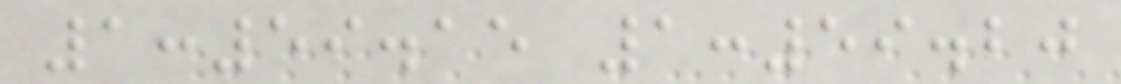1:59.15 1:59.20
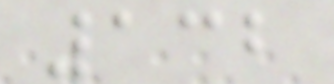132
